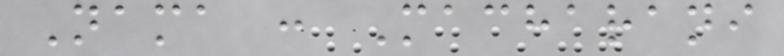Nama : Macharani
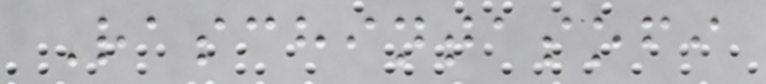Raschintasofi
